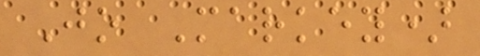Jo Markey)
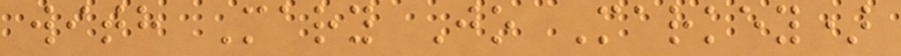with Mary Jo Markey)
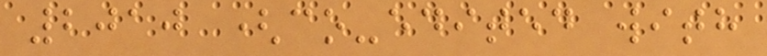2010 (co-edited with
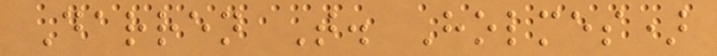Darren T. Holmes)
